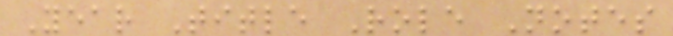Year Title Role Notes
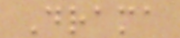Drama
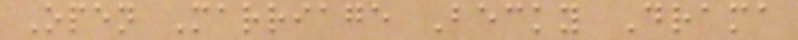Open Marriage Becky Drama
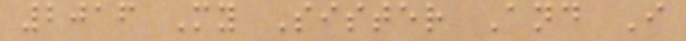2016 My Sister And I
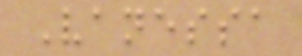Vanessa
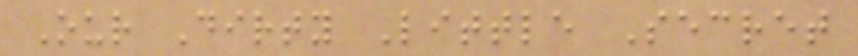Our Dirty Little Secret
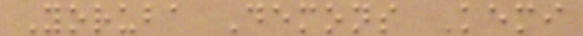Yoruba Demons Kemi
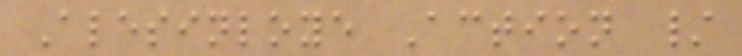Alesinloye Action /
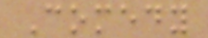Comedy
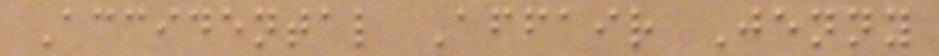Accidental Affair Jenny
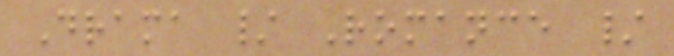Drama / Romance /
